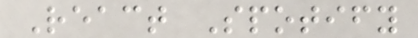React Spotify
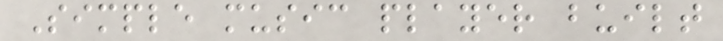Simple music player built
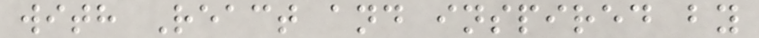with React and inspired by
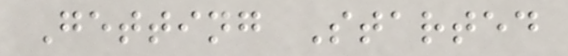Getting Started
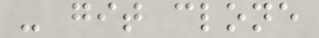- git clone
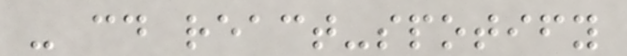- cd react-spotify
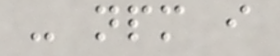- npm i
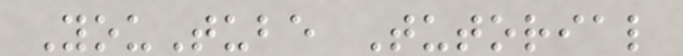YouTube Tutorial
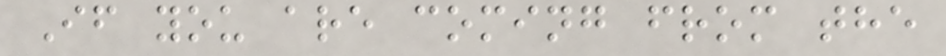If you are coming from the
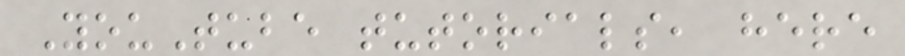YouTube tutorials, here
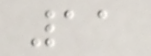11
